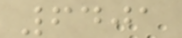6401
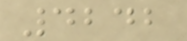4242
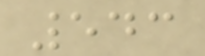543
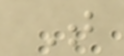T
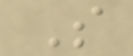S
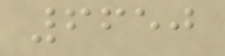6650
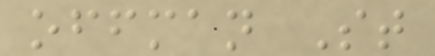offman St
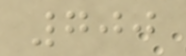700
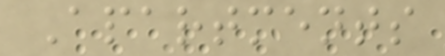Apartments
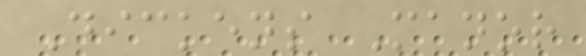Dickens Manor
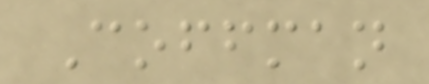Coffman
